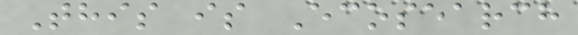This is Ecosearch
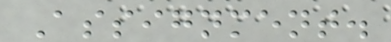Assignment.
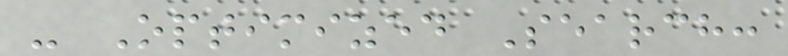- Optimized Search:
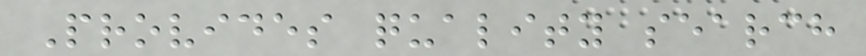Provides quality search
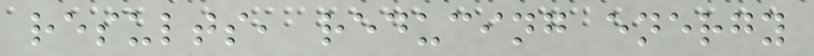results, reducing energy
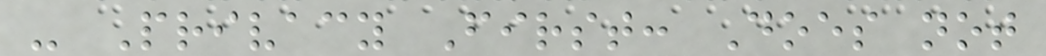- Privacy First: Does not
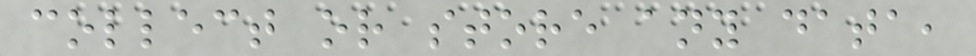collect or store any data,
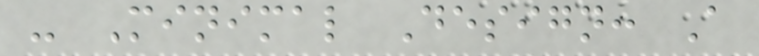- Minimal Design: A
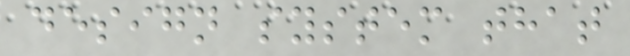design system that
